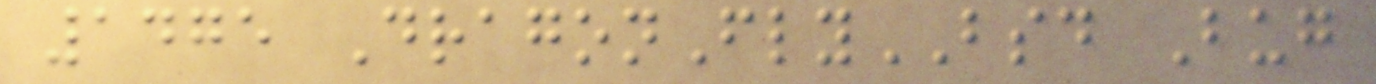1475 DragonFlyBSD Bug
